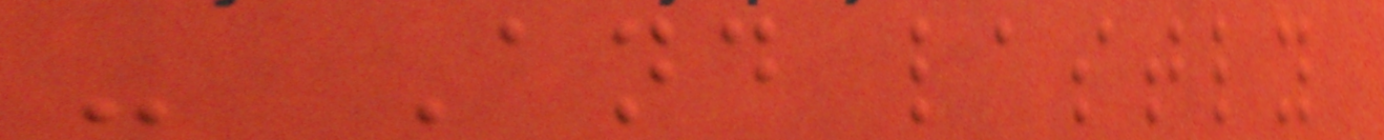- And lastly
